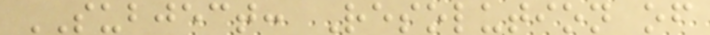SUBJECT: Resolution of
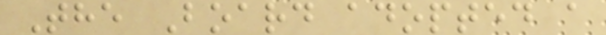The Board adopted a
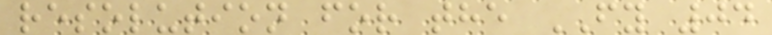resolution for the FY 04
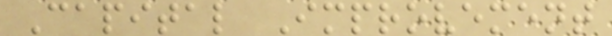Capital Improvement
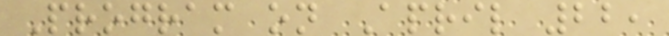Program on April 22,
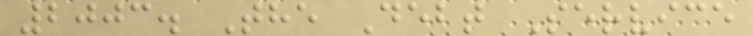2003. The Debt Service
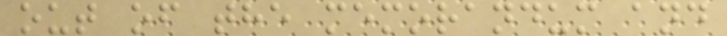out of the memorandum and
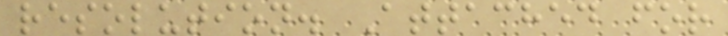resolution. Attached for
